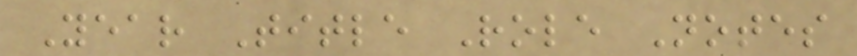Year Title Role Notes
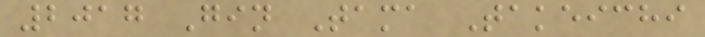2017 Gin Tama Takeichi
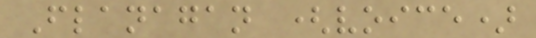Flanagan (voice)
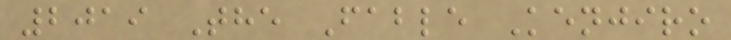2019 The Fable Kenjiro
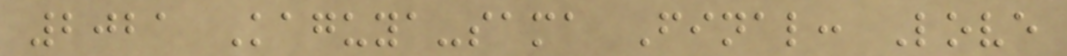2021 Kaguya-sama Final: Love
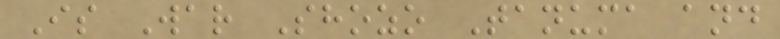Is War Shozo Tanuma and
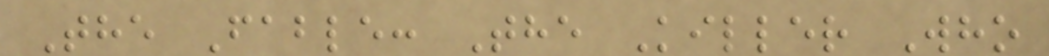The Fable: The Killer Who
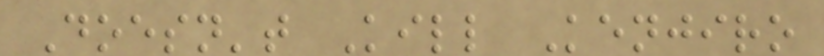Doesn't Kill Kenjiro
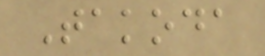Takoda
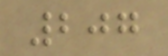207
